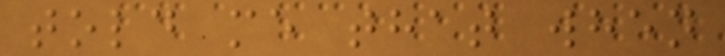told me that when
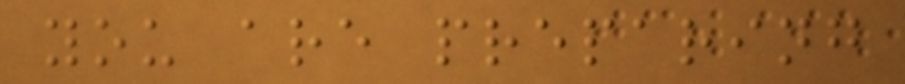you are preparing
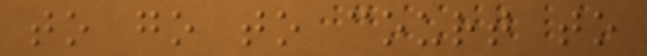to go to court to
